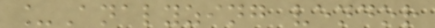_Analyzing vendor
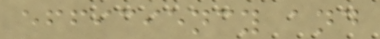efficiency and
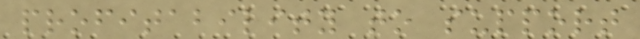profitability to support
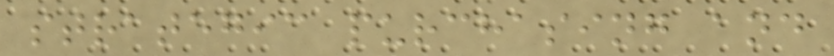strategic purchasing and
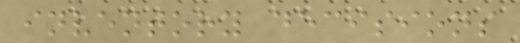inventory decisions
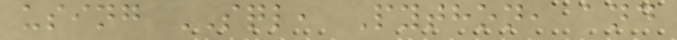using SQL, Python, and
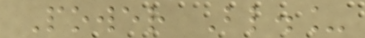Power Bl._
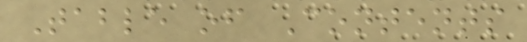Table of Contents
